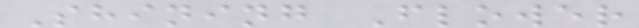Shining Flower
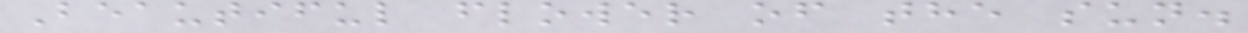Beautiful flower of the sun.
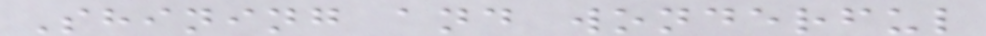Shining and wonderful
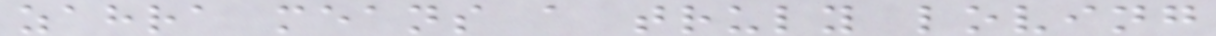zahra means a truly loving
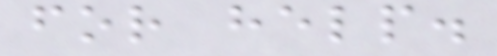for help.
